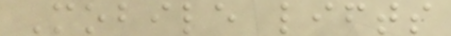Mobile lifts
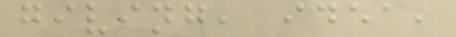giving, idea,
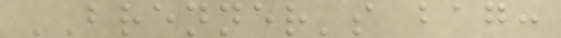BRENNER's bag:
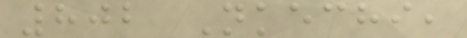802 Nkechi,
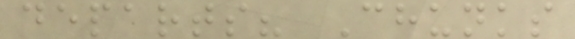departs? Chunks
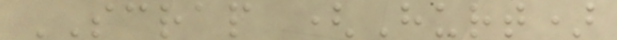SCRAP (Hurt)
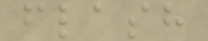flash
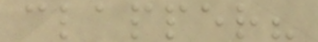clapper?
